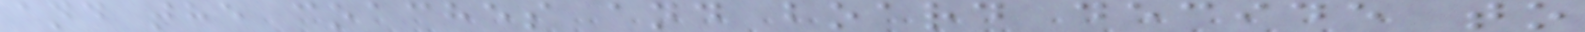and the coaches and board decide to
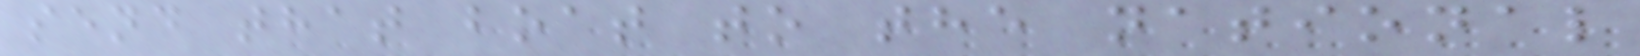send that boat to the national
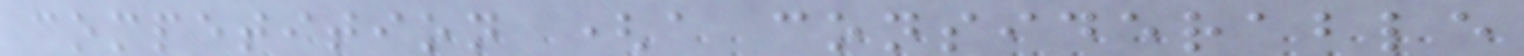competition (a considerable
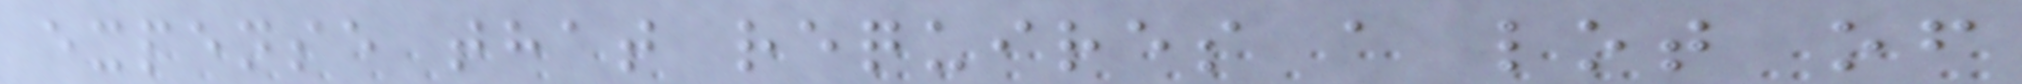expense that requires a lot of
